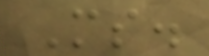Ms.
